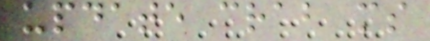update crab ms
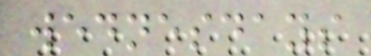wednesdays
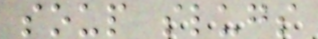soup slugs
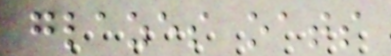glazes oats
